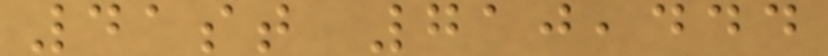41st 710,444
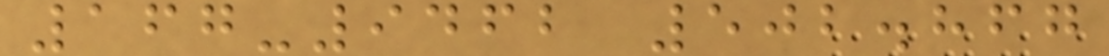167-9462 502.867
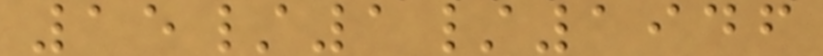15/1/1946
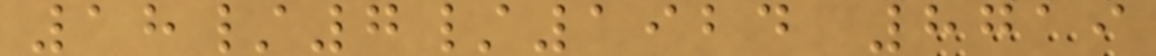18/7/1924 8719
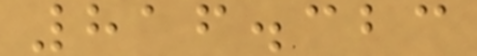816.323
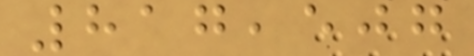817,507
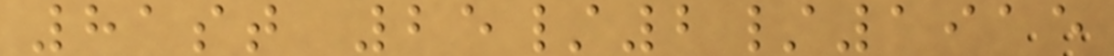81st 25/2/1915
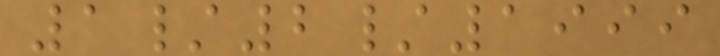1/2/1999
